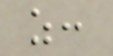as:
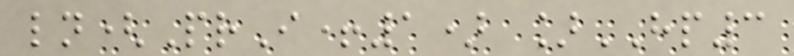ln(PrI+1) ]HP3
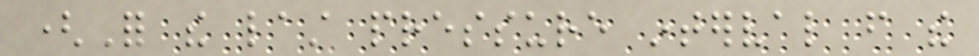(For the last pressure interval from the
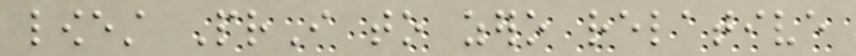lowest PrI to zero relative
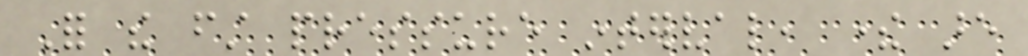For the first pressure interval, there are
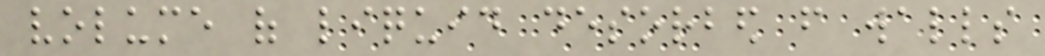volume of liquid desorbed from walls
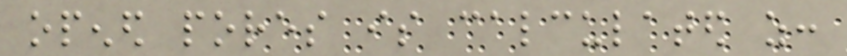opened pores is calculated as:
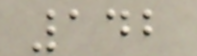142
